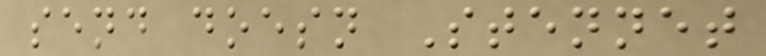send doesn Stennet
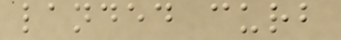landed curb
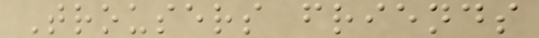Trousers friends
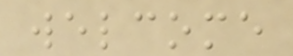welcome
